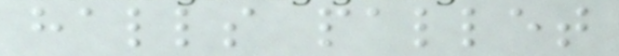halls pallet
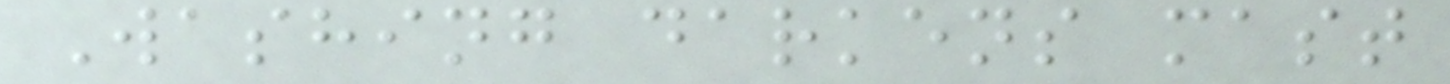Washing darkens mast
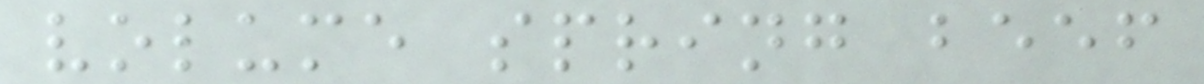volume spring beef
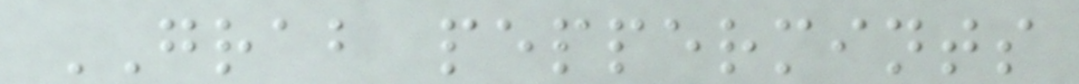GRAB peppermints
